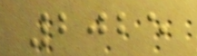2025
